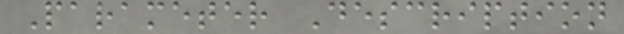Parameter Description
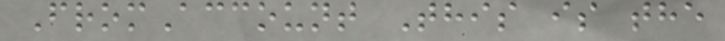FromAccount This is the
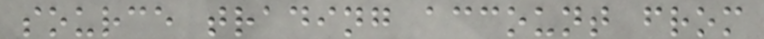source trading account from
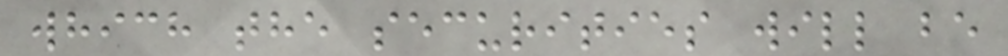which the securities will be
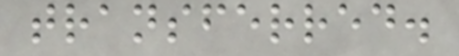transferred.
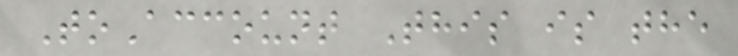ToAccount This is the
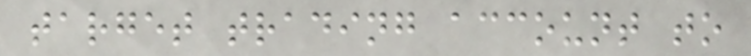target trading account to
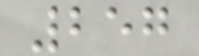257
